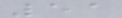51
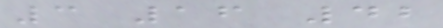3 16 42
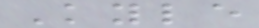Kyle
